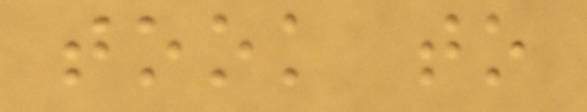took to
